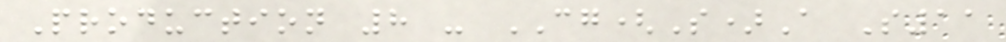Production 8 - CG(S)A S11
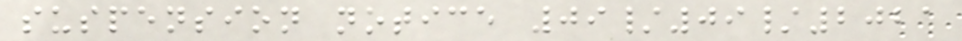suspension notice 09/09/2021
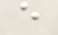e
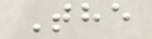The
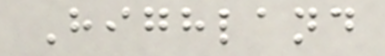Highland
